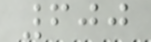600
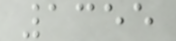1355
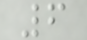6
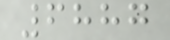6887
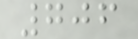706
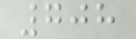708
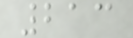213
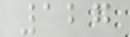127
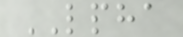LPHA
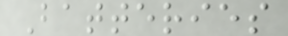Batteries
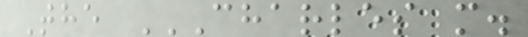The CHARLES M.
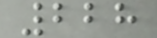228
